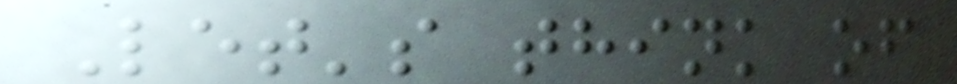Let's think of
